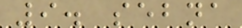9. sebna
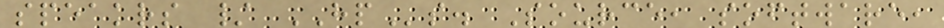speakrs / HPs. Source, software,
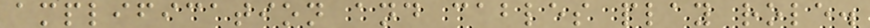amplification and cables play role.
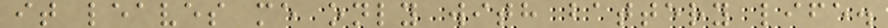it leaves me only with battery life.
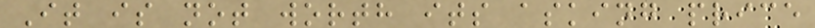It is not worth its asking price
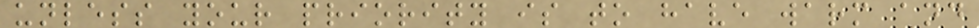unless your priority is to have warm and
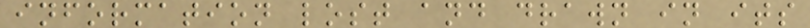information lost and drawn in its
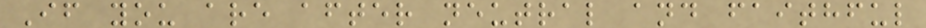If you are after neutral and faithful
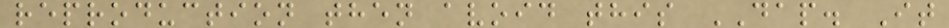reproduction then avoid this DAP. It
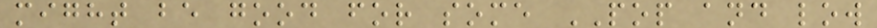might be good for some POP and low
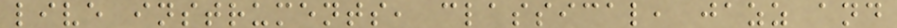live instruments, classical, jazz and
